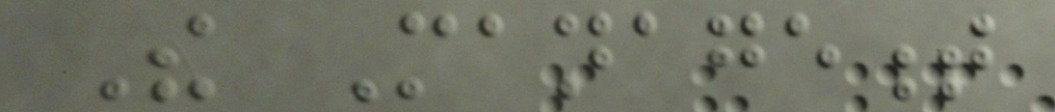The Management
